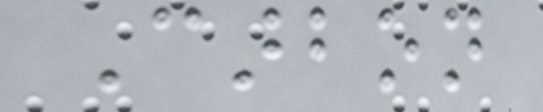Carbon
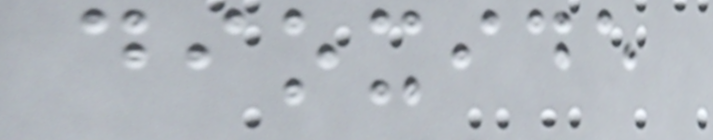dioxide
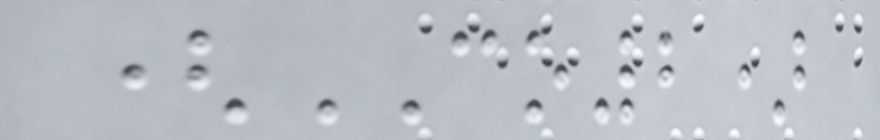(CO2)
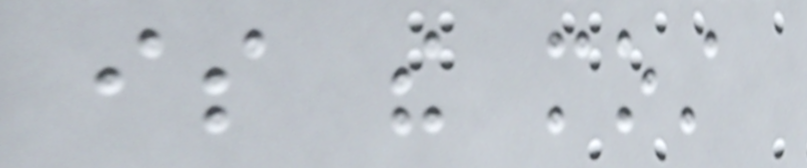is the most
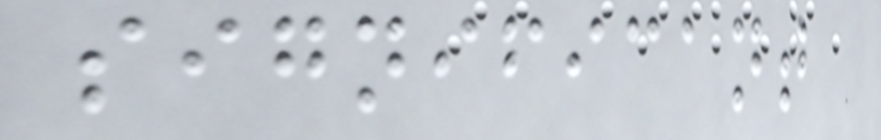significant
